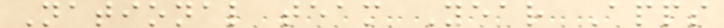National team Year Apps
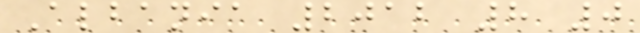Albania 2012 8 0
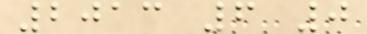2013 6 0
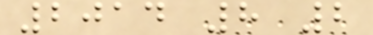2014 8 2
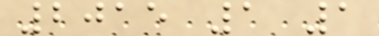2015 1 1
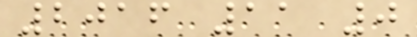2016 11 0
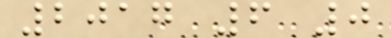2017 6 0
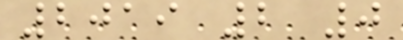2019 2 0
